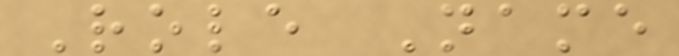Role Name
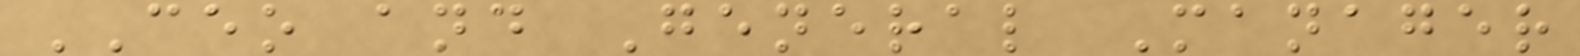CEO and General Manager
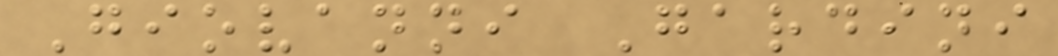Giovanni Gardini
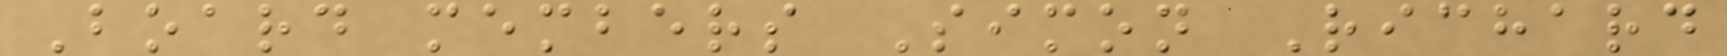Board members Simon Richard
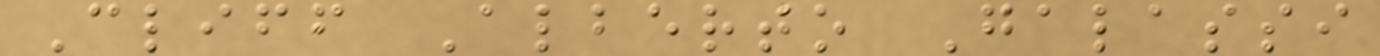Cliff Alberto Galassi
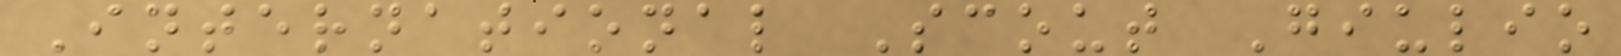International Scout Giulio
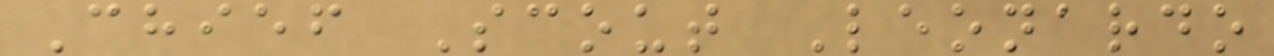Chief Scout Leonardo
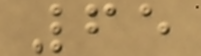65
